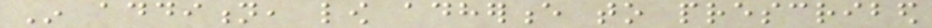In addition, low adherence to prescribed
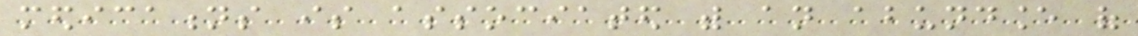medications is associated with an abundance of
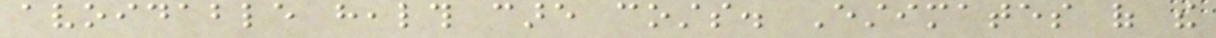avoidable health care costs. Estimates of the
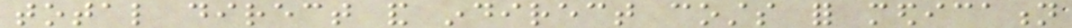total direct and indirect costs for medication
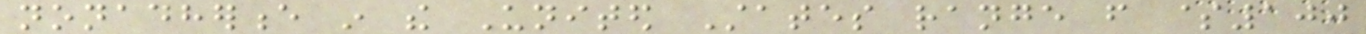nonadherence in the United States range from $100
